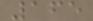165
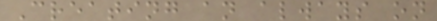Creating an always on
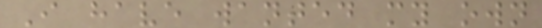I have wanted my own
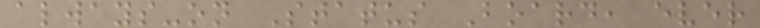always-on Status Board, ever
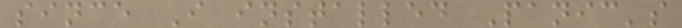since I installed Panic's
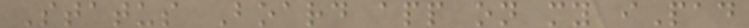Status Board app on my iPad
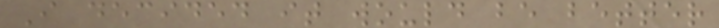I decided it would be better
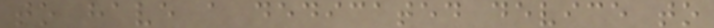to have a dedicated device to
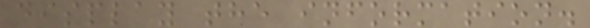display the information.
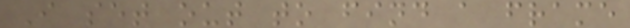I set out to find a frame
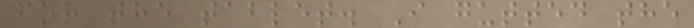for the tablet. I gutted the
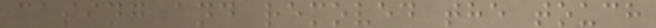casing and removed the touch
